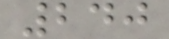240
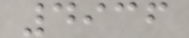4936
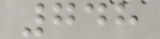748
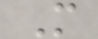M
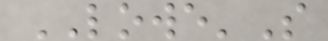LOWE'S
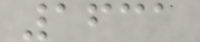1631
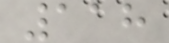118
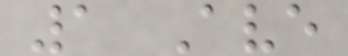1 Ave
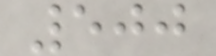500
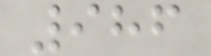986
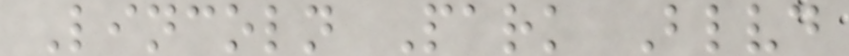Lincoln Park Blvd
